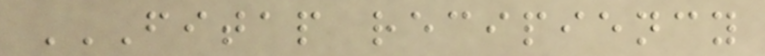FITAP RECIPIENCY
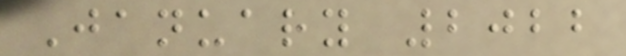January 2022
